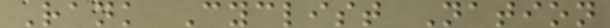Rank Cyclist Nation
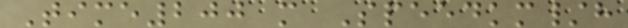Time200 m Speedkm/h
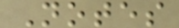Notes
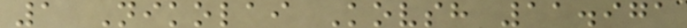1 Nikolai Kovsh 11.971
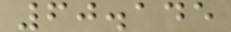60.145
